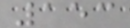153
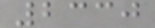2330
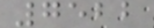7522
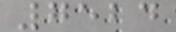7524
